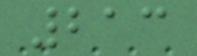213
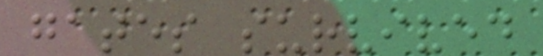gates survived
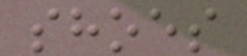shoes
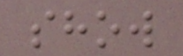show
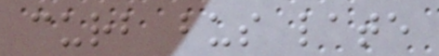curb bus late
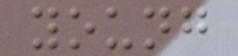young
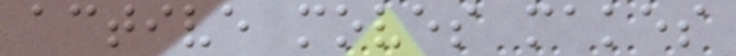active moves makes
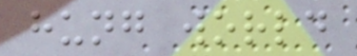hung world
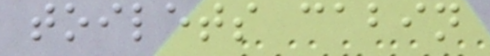toilets cabin
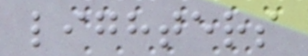lighters
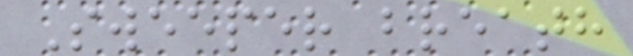Sweeper breath
